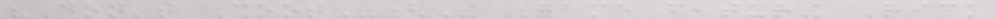"Don't Shoot"(The Game featuring Rick
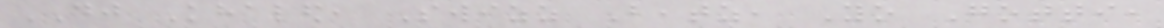DJ Khaled, Swizz Beatz, Yo Gotti,
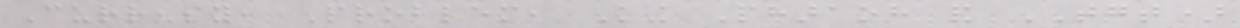Currensy, Problem, King Pharaoh and TGT)
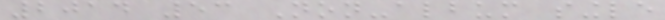2014 53 Non-album single
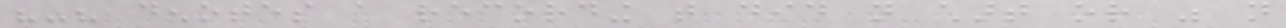"-" denotes a recording that did not chart or was not
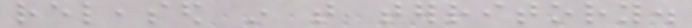released in that territory.
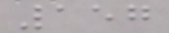157
